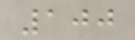100
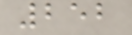252
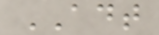ADT
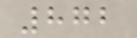872
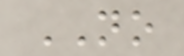NO
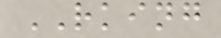RKING
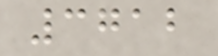3712
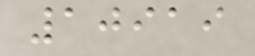10919
